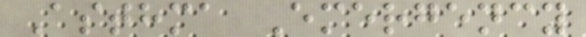Asthma Emergency
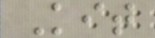Kit
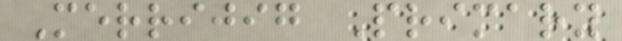Merrijig Primary
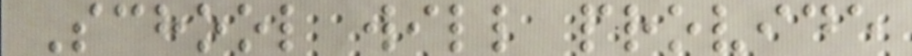School will provide
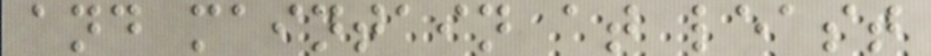and maintain at least
